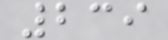239
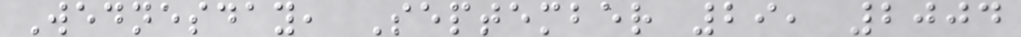Wednesday, September 29, 2004
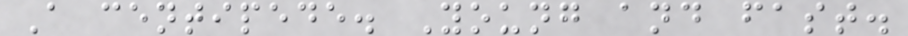A centipede. Young and fast.
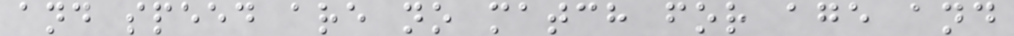and speed are no match for age and
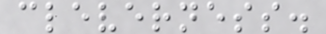cleverness.
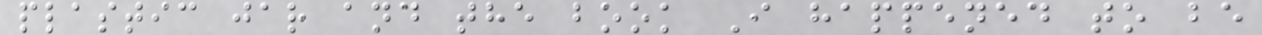plastic jar and the book I happened to be
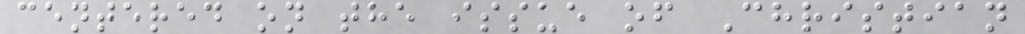centered on the issue of Christian
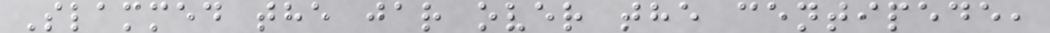Slammed the jar over the centipede,
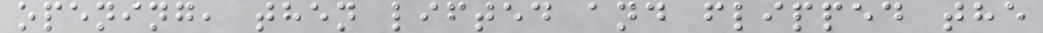opening, then lifted and flipped the
